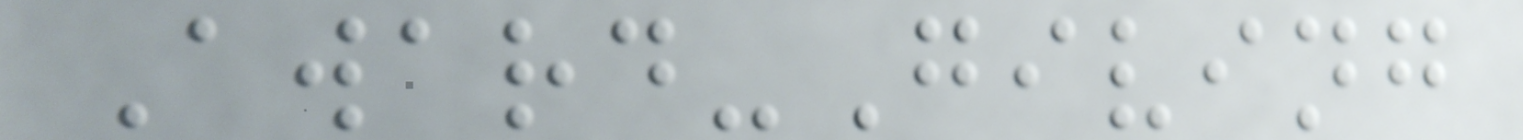Award-Giving
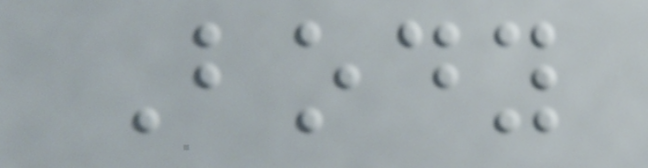Body
